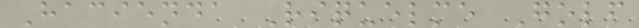Hacienda Riquelme Golf
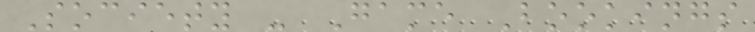Society - Game Bookings
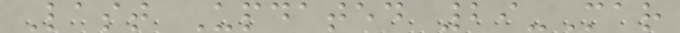Last Updated 29-Mar
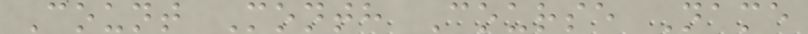Count Month Course Name
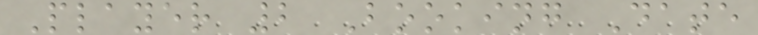Player 2 Booking Date
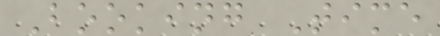Booking Time
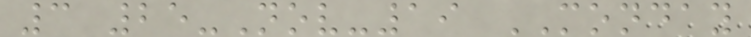3 25-Nov-19 MONDAY
